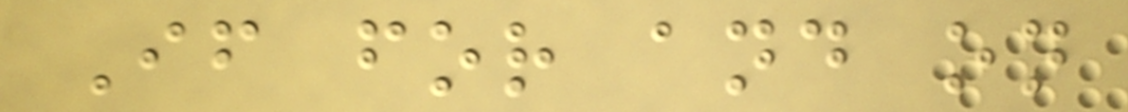If for and on
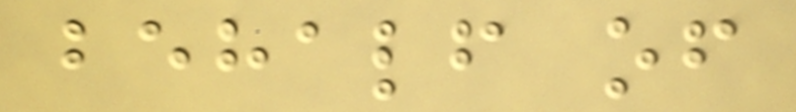behalf of
